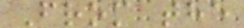From the
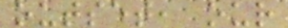outset, our
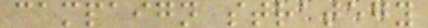campaign strategy
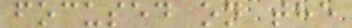focused on the
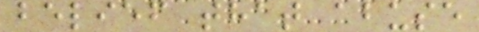belief that abuse
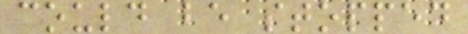could be stopped
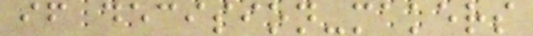if decision-makers
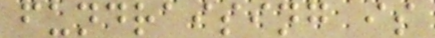fundraising is
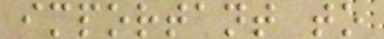important to
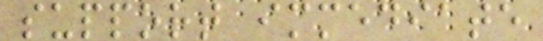support immediate
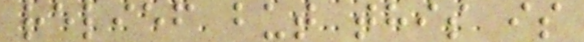relief but this is
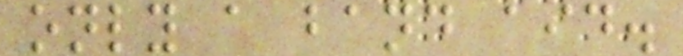only a band aid.
